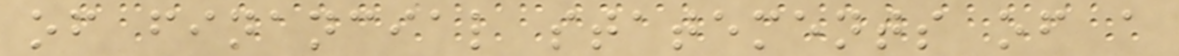of financial statements of a
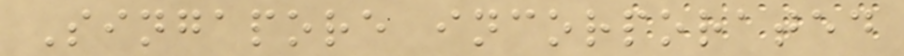Singapore incorporated
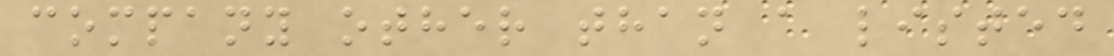company other than a listed
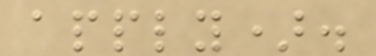apply).
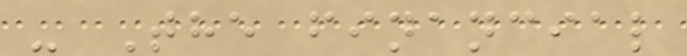- The financial
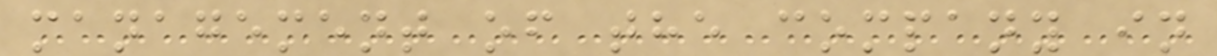management of the company in
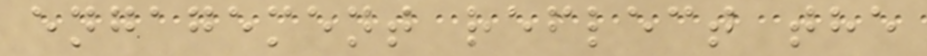engagement reflect the
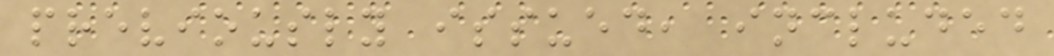previously issued, included
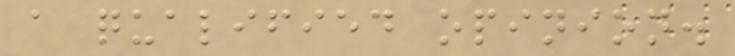a qualified opinion.
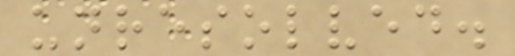unresolved.
